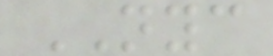NYC
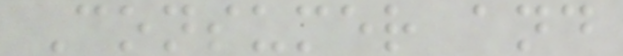Consumer and
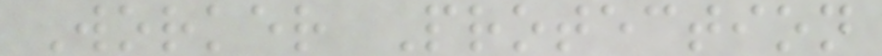Worker Protection
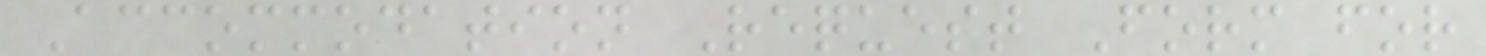Accommodation Request Form for
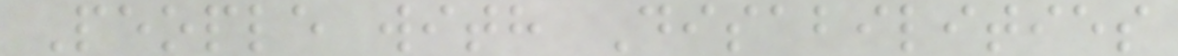People with Disabilities
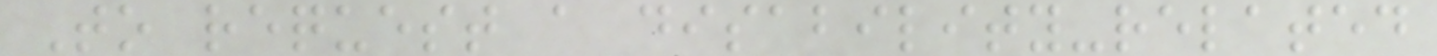To request a disability-related
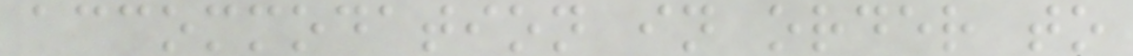accommodation in order to
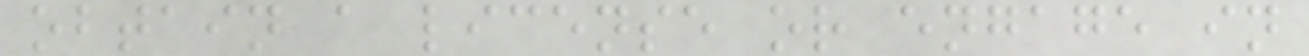obtain a license or engage in
